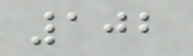102
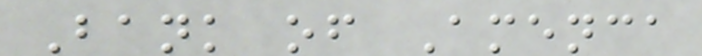Bank of Amenca
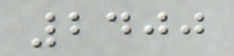2400
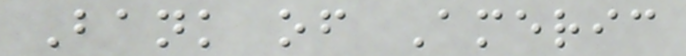Bank of Americ
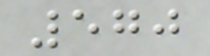570
